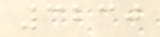3230
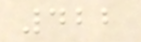422
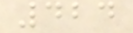424
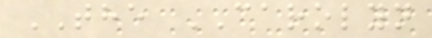THE CAROLYN
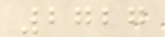2727
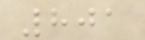801
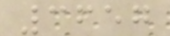3657
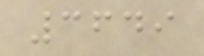3649
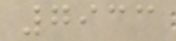7933
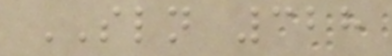SLN 328
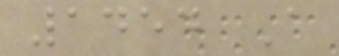1454 A
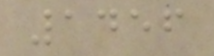1456
